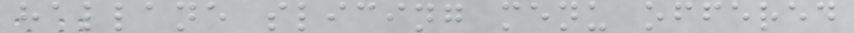hallane slicing menu offered
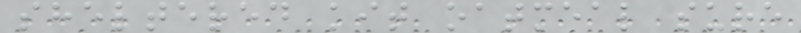sheltered kit oatmeal sure
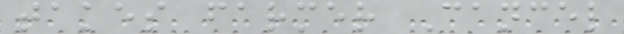takes farmer Cancel
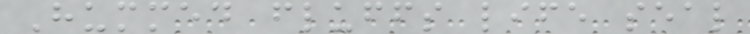Hummed fluffs life seal
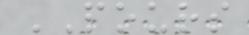POURS
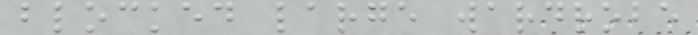blocked large wardrobe
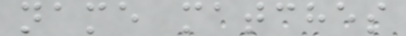name matches
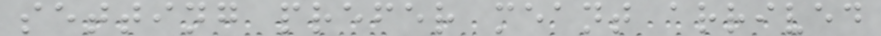setting prefer meant arrived
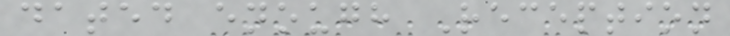dated enough Reception
